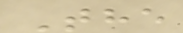The
